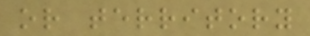or territory
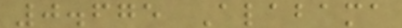0.675 Alabama
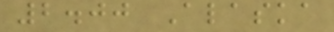2.00 Alaska
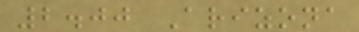2.00 Arizona
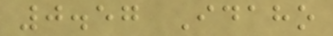0.57 Idaho
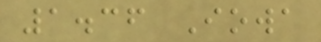1.36 Iowa
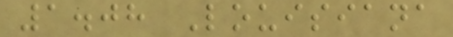1.08 Louisiana
